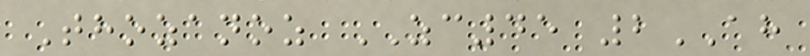Thozanoz ZC45 2AH
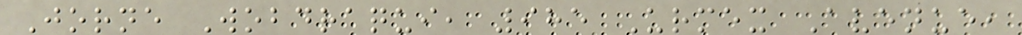Jorne Wobdraqui, 985 Urmex Avenue,
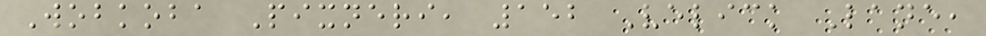Wobkoba Pixneri, 152 Velick Lane,
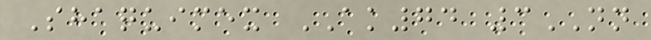Shaquimex AK74 3NN
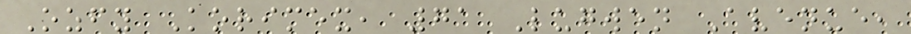Ozfy Korimex, 71 Lugwen Avenue,
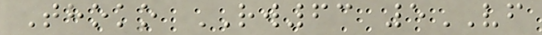Thoko RW63 5VF
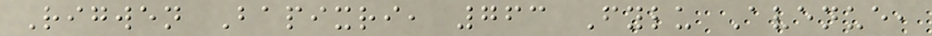Rigwen Bapixri, 763 Fylu Avenue,
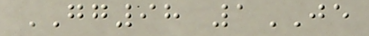GG98 1JE
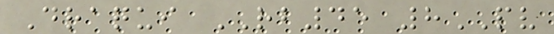Draqui RB45 8PV
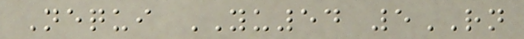Nequi YU54 5RN
